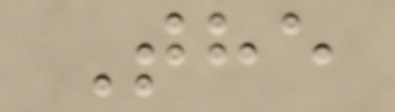The
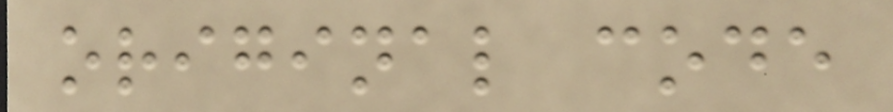original code
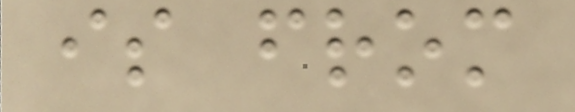is from
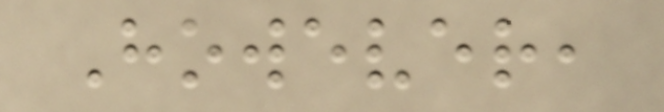However,
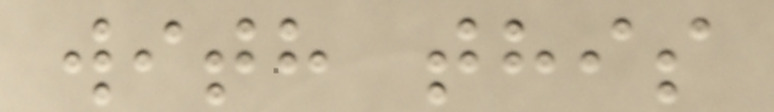with this
